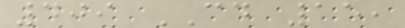409 CD 15,
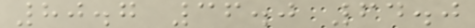80.7 36.0 64.0
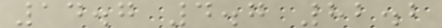14.7 4.7 82.2
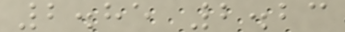2.85 2.23
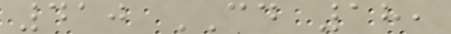410 CD 18,
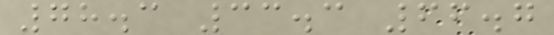78.3 33.3 66.7
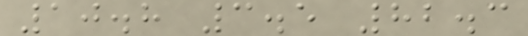10.8 3.5 82.3
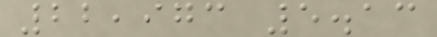22,973 5.13
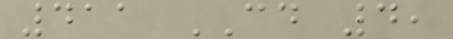411 CD 4,
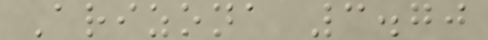Arizona 3.70
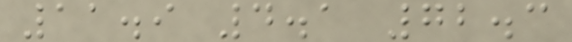11.9 4.1 72.3
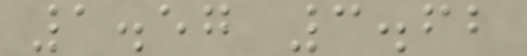1.57 3.62
